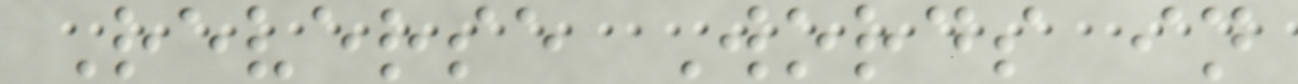Reverse Words in
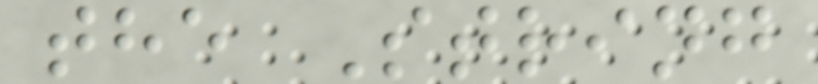the String
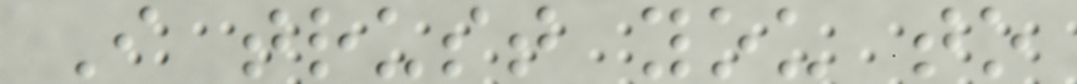I trust you to
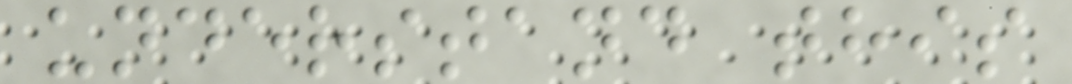understand this
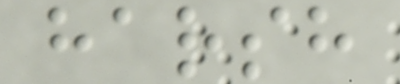harsh
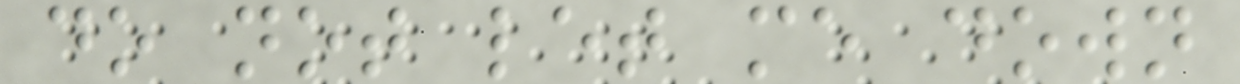do not let me down
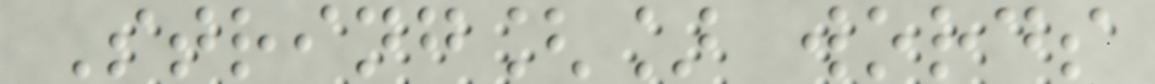String[] words
